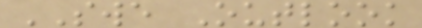SWE Outlook
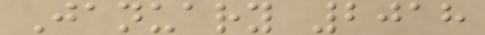January 2018
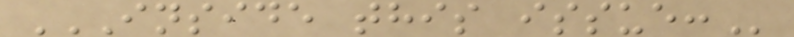INSIDE THIS ISSUE:
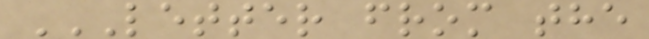LETTER FROM THE
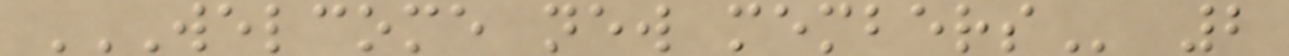WELCOME NEW MEMBERS 2
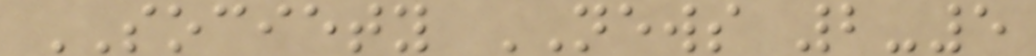SOCIETY NEWS 2-5
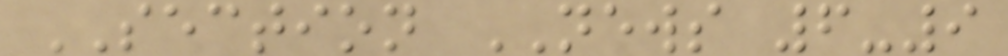SECTION NEWS 6-9
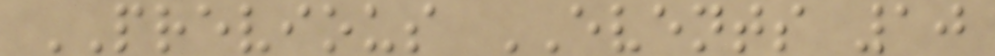PREVIOUS EVENTS 10
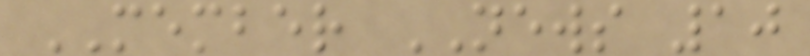MEMBER NEWS 10
